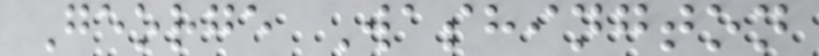George Washington
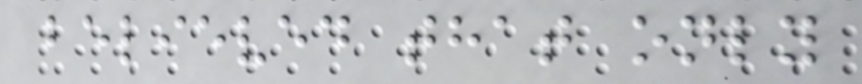believed that only
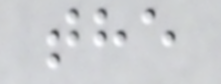the
